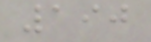190
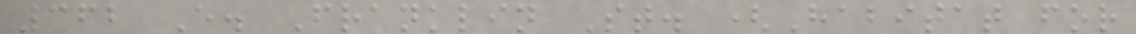362 E. Franklin St. (Habitat for
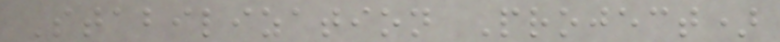Stabilization Project)
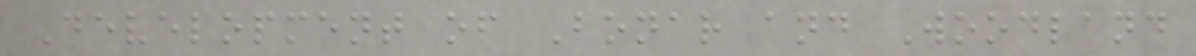Development of Bonar and Woodland
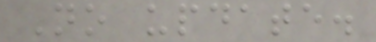No update.
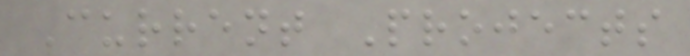Current Projects
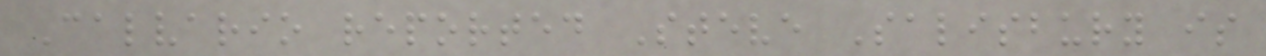Calvario reported Steve Salisbury is
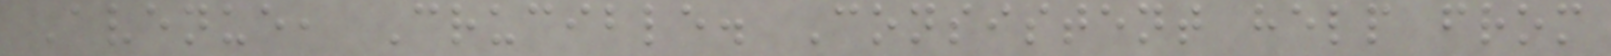Avenue, Crucible. Consistent help from
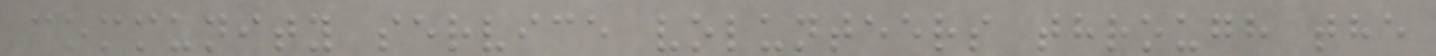community service volunteers through the
